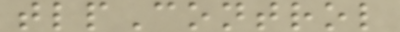tlpControl
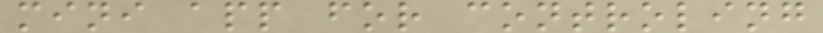mini app for controling
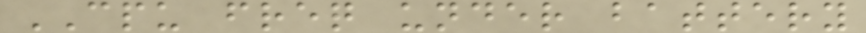CPU freq under battery
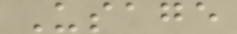Usage
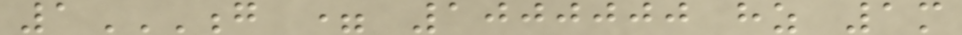1G = 1000000 HZ 1M
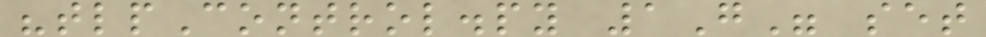"tlpControl.py 1G" set
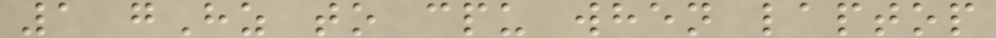1 gHz to cpu when laptop
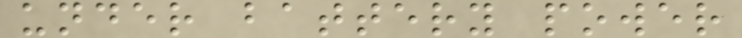under battery power
